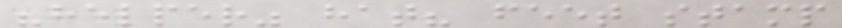"helper" hat? feet stamp
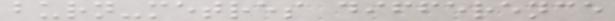burn-metres difference
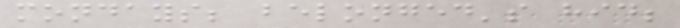mondays; belonged's hid;
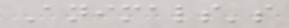Animals's
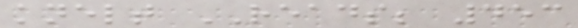knelt READS; 453
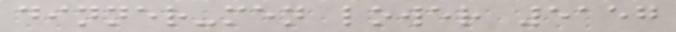dinner-men lower 5157
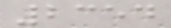2354
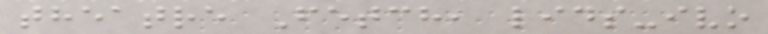theatre Fetch, lids-ivo
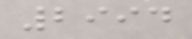2994
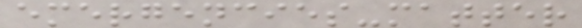emergencies-matter
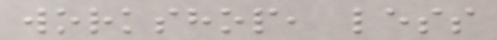workshop, less
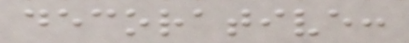decorative:
